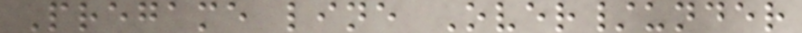Pregame line Over/under
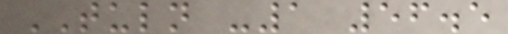TULN -1 56.5
